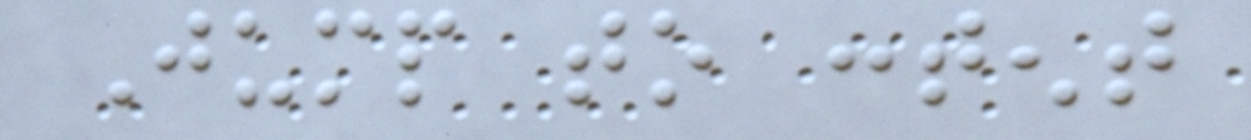Jump to content
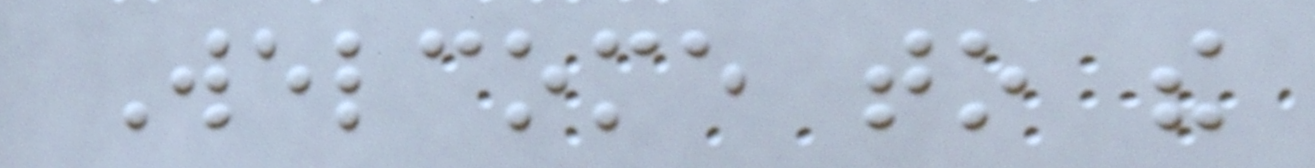Welcome to the
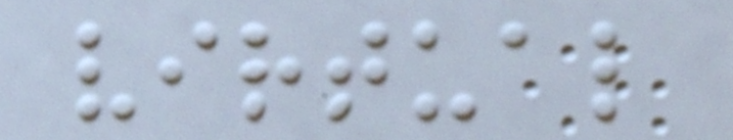virtual
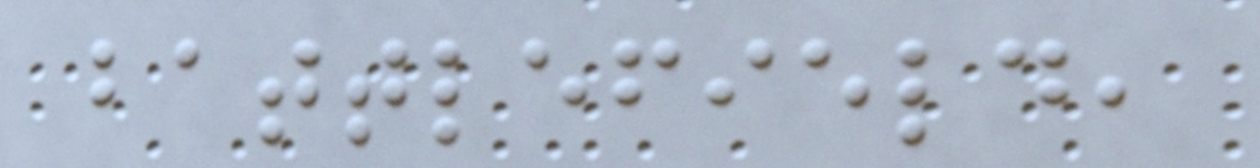battlefield,
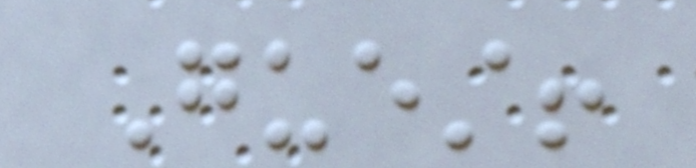Guest!
